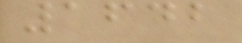1642
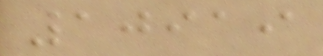10919
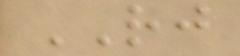RJ
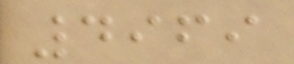4969
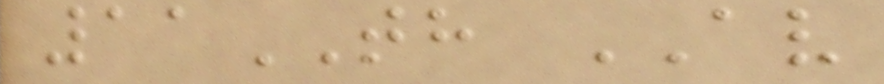11TH AV
